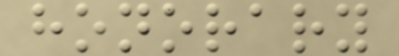honorary
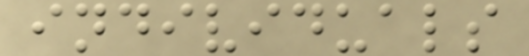individuals
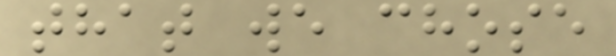that we chose
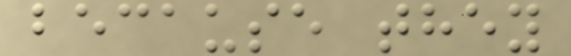because they
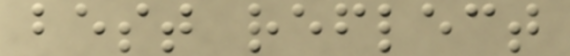best reflect
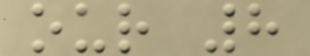our 8
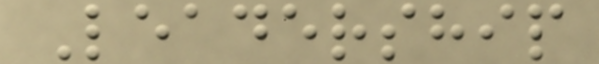Leadership
